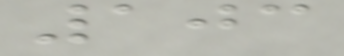103
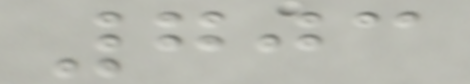703
